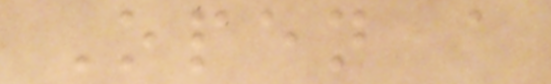Open a
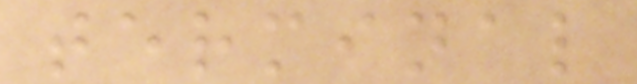terminal
